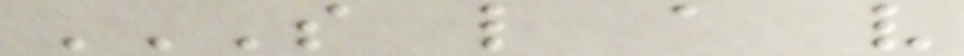S L A V
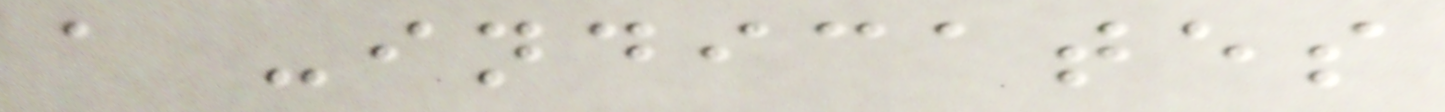a -indicates
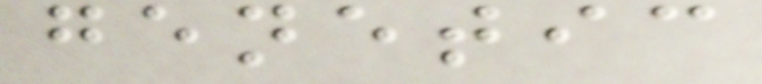genetic
